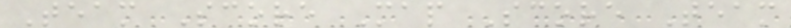Team Score Map Score Team
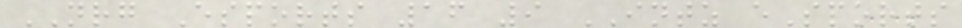NRG Esports 16 9 INTZ eSports
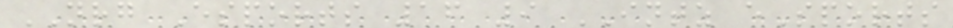NRG Esports 16 9 INTZ eSports
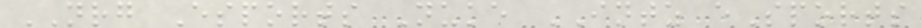NRG Esports Nuke INTZ eSports
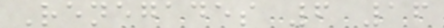Renegades 6 16
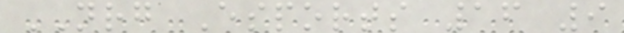NRG Esports 16 9
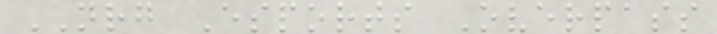NRG Esports Overpass
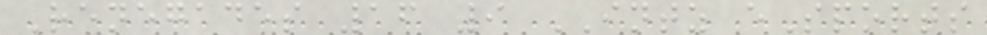Renegades 16 9 INTZ eSports
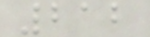212
